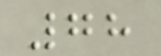78
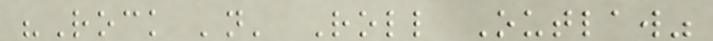"Rock 'n' Roll Outlaw"
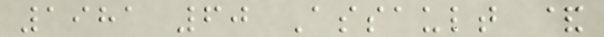1981 60 Assault &
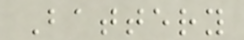Battery
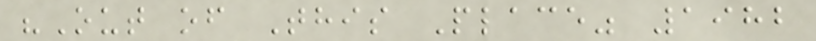"Out of This Place" 1982
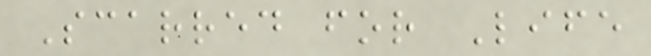Scarred for Life
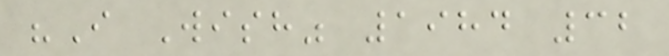"I Wish" 1984 32
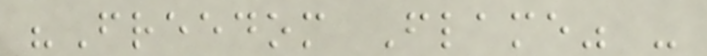"Freedom Flame" -
